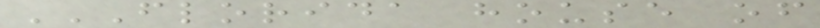FLORIDA HOUSE OF
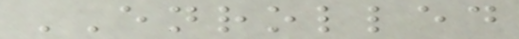ENROLLED
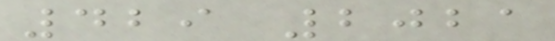429 2021
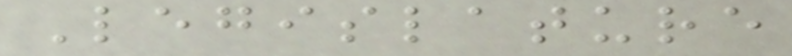Legislature
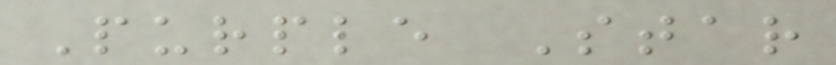Purple Star
